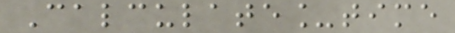Calculate_time
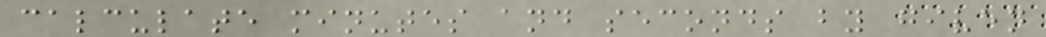calculate minutes and seconds by given
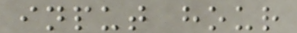input hour
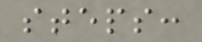steps:
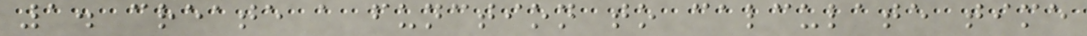1. create a function to calculate time
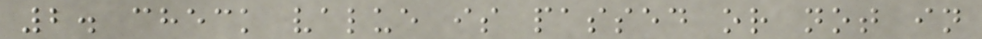2. check value is passed or not in
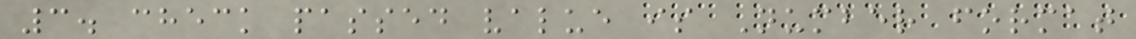3. check passed value is Number format
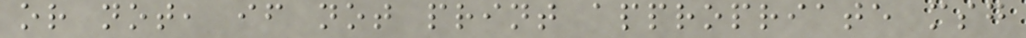or not, if not print appropriate msg
